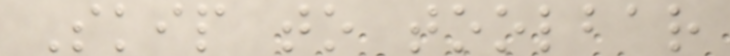Skip to toolbar
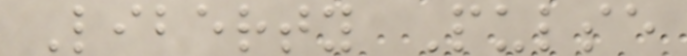Liberty Pulse
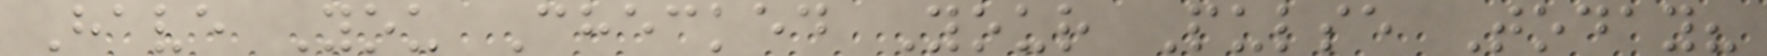Have You Checked Your Pulse Today?
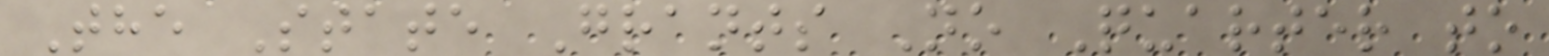The State Grants No Quarter to
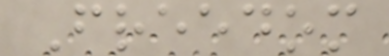Freedom
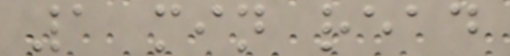1 min read
